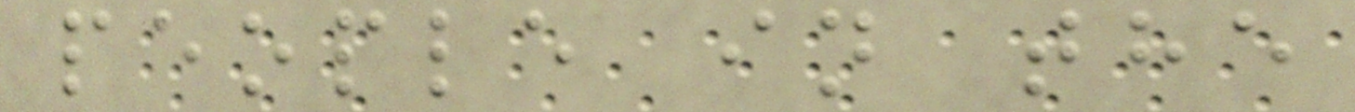people in the
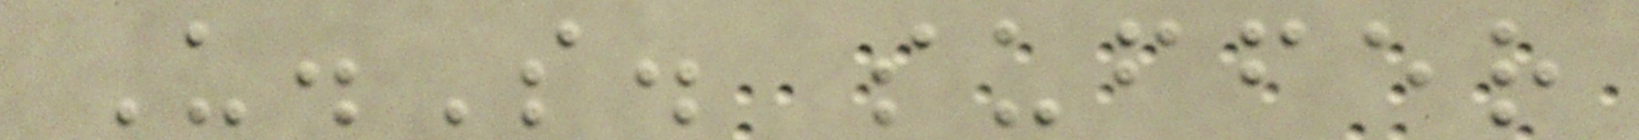U.S. suffer
